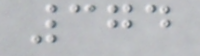374
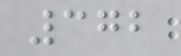372
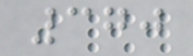370
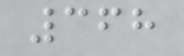368
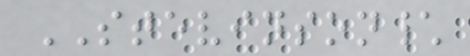STEVINSON\
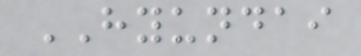HYUNDAI
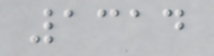1314
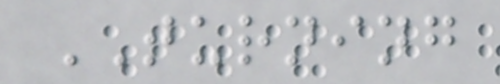TURNING
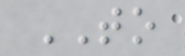TO
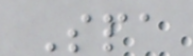Spa
